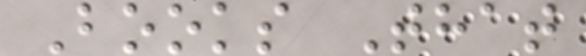Books That
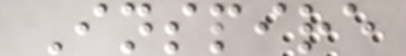Inspire
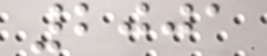2001
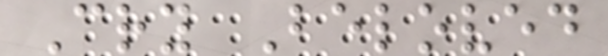Cry Beloved
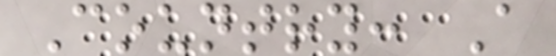Country: A
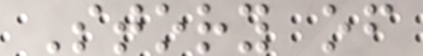Story of
